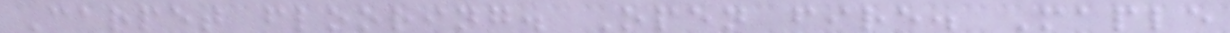Carpet flooring. Open fire. Maple
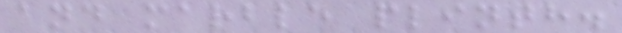and marble plinth.
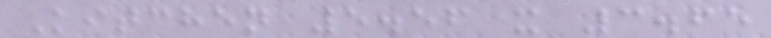Kitchen 5.56 x 3.65
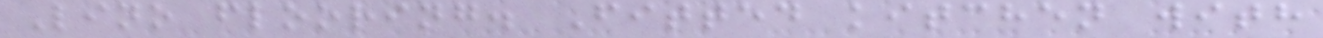Lino flooring. Fitted kitchen with
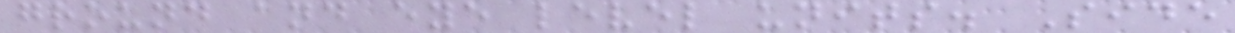ground and eye level units. Side
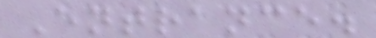Entrance.
